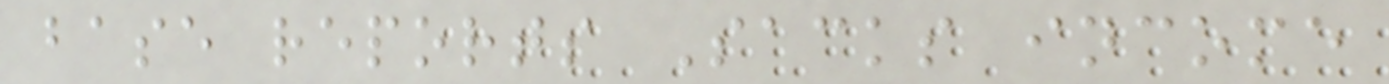base reports Sacks income
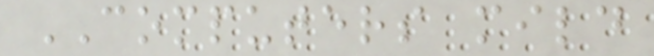COMPUTERS mild
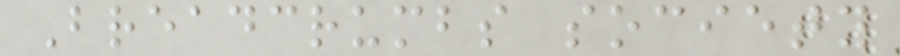Breadcrumbs society
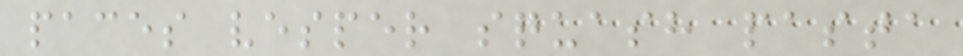paces vesper squash pasta
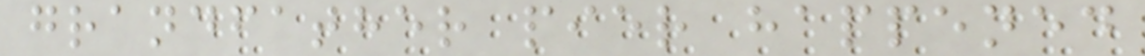grandfather pier happened
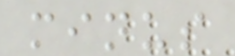minus
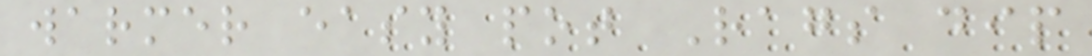warmer easy pot Rags dip
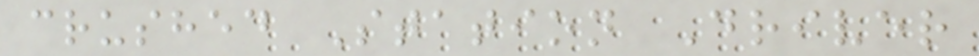crushed Station Driver
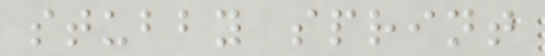stubby sprint
